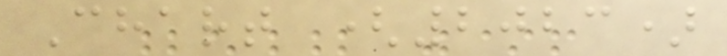Chart (2023)
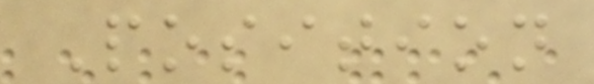Position
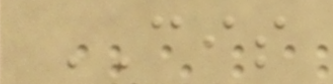CIS
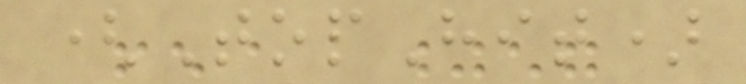(TopHit)
